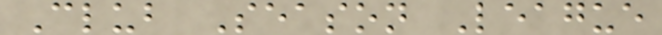Club Season League
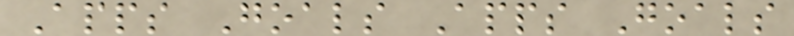Apps Goals Apps Goals
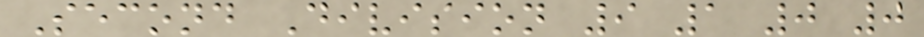Second Division 9 1 0 0
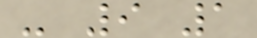- 9 1
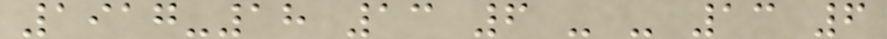1917-18 13 6 - - 13 6
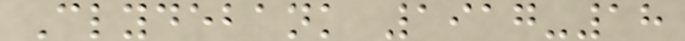Clydebank 1917-18
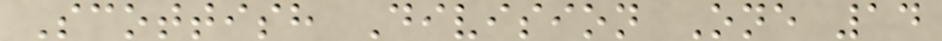Scottish Division One 14
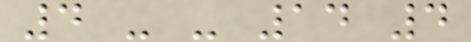4 - - 14 4
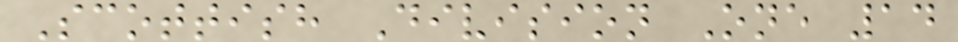Scottish Division One 14
